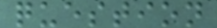question
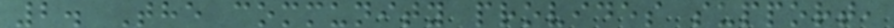2. The community provides support,
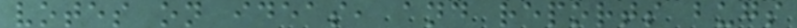votes on ideas, and reports bugs
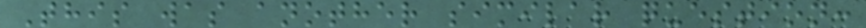This was another similar question:
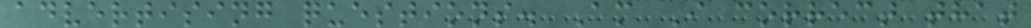advertising questions. Am I correct that
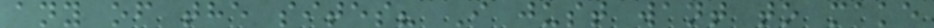any of the sites? I just want to make
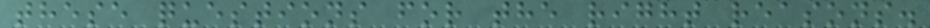these questions for the right reasons.
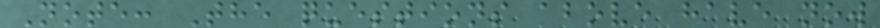Note: The questions above have now
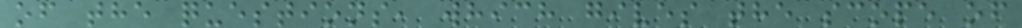of the questions, which gives the scope of
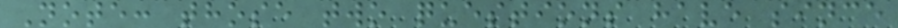Note: those two questions have since
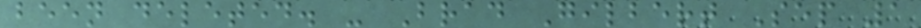been deleted. - Brad Gilbert Sep 1
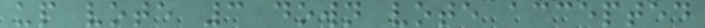up vote 3 down vote accepted
